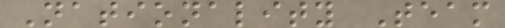Nationality Team
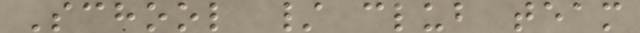School / club team
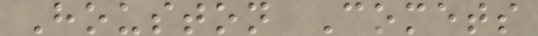Houston Comets
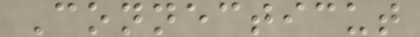Connecticut
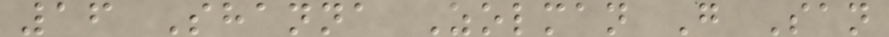16 Shanna Zolman G San
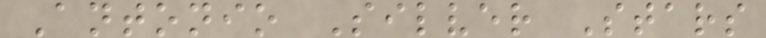Antonio Silver Stars
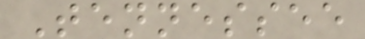Tennessee
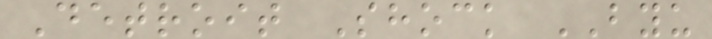Detroit Shock BYU
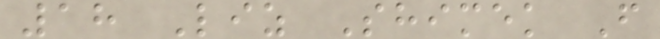18 Liz Shimek F
